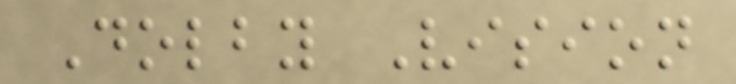Dolby Vision
